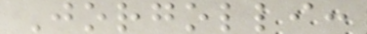Jorgolli:
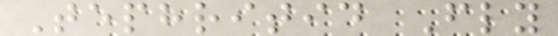Tephritid Fly
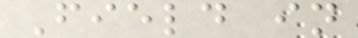Field in
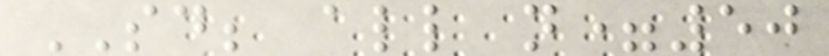SD; all n=50
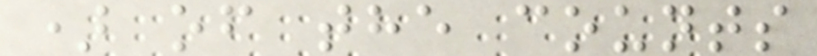) of the counts
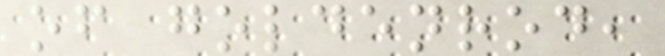of goldenrod,
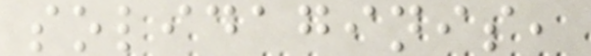solidaginis,
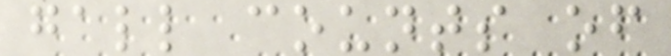gall counts of
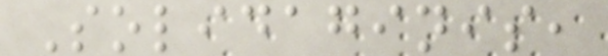Solidaginis,
